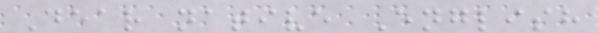Dear native English
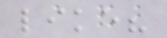like?
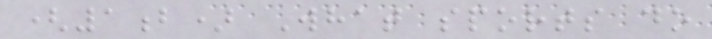(1b) What sports do
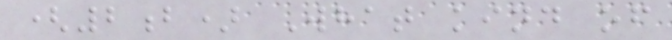(2b) What kind of
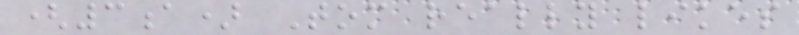(3a) Tom really likes
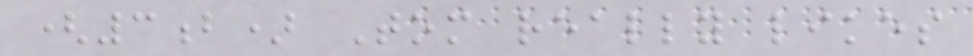(3b) Tom really likes
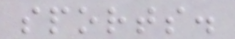sports.
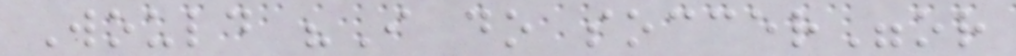Would "I do soccer"or
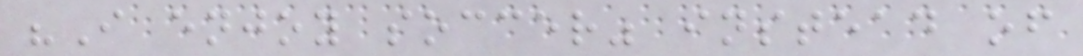"I enjoy soccer" instead of
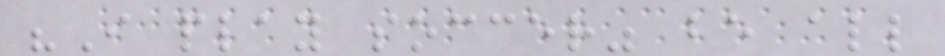"I play soccer" be all
